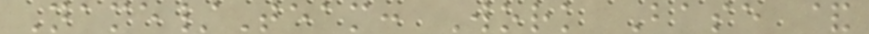Name/Team: Work Base &
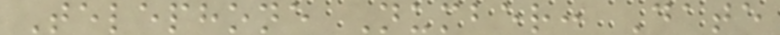Telephone Number: Date
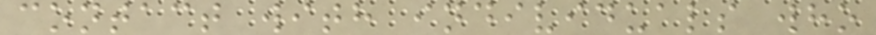contact with individuals who
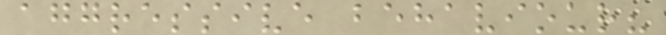aggressive behaviour?
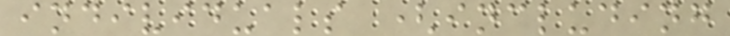individuals (including
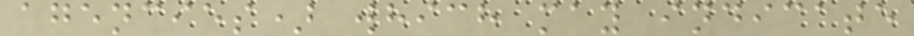agencies) which may indicate
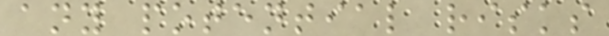any potential risks
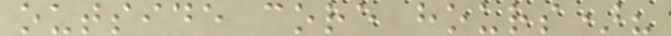outside core hours)?
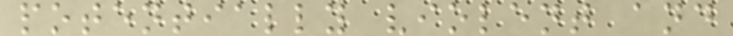potentially violent and
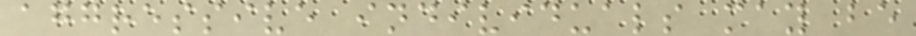aggressive individuals may be
